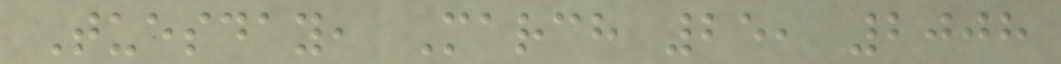Tuesday, March 25, 2008
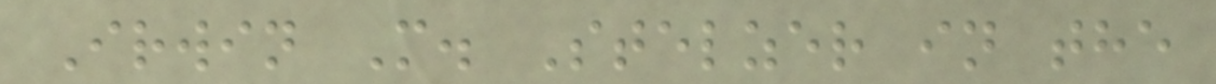Irwin M. Stelzer in the
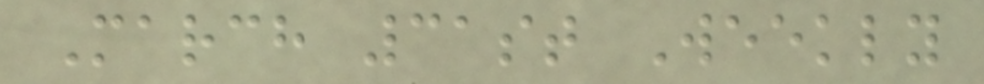March 31st Weekly
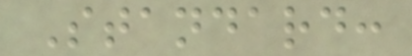Standard:
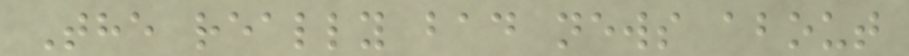The really bad news about
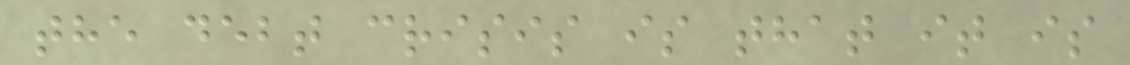the debt crisis is that it is
